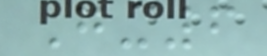G-6
